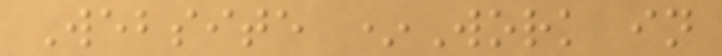Website *Work in
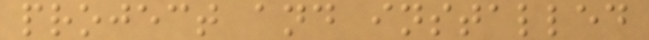project and installed
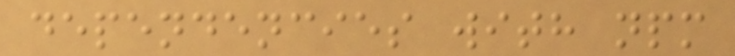dependencies with npm
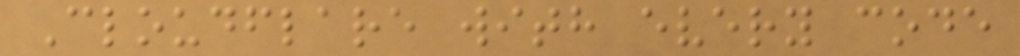Cloudflare with every code
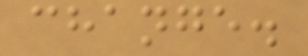change.
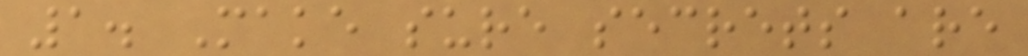1. Make sure secrets are
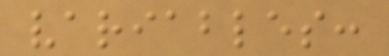variables:
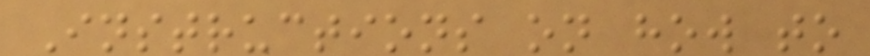Instructions on how to
